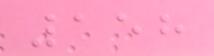158
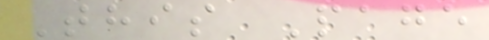This Page
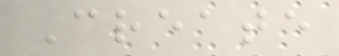Create
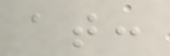at:
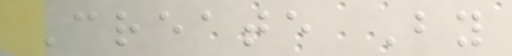Create By
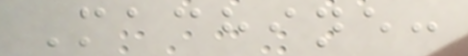Machine:
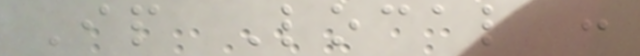Ip Local :
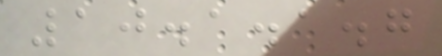10.1.1.7
